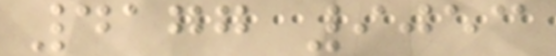4177 9053
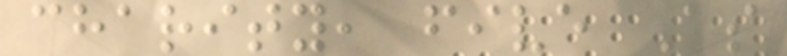charity, five As
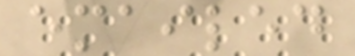emailed
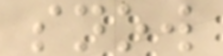snow
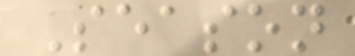Season
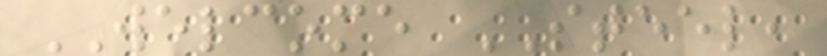WELCOME STEEL,
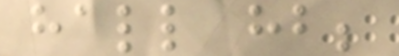hall hb;
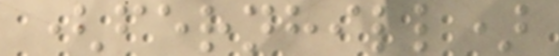(fernhill)
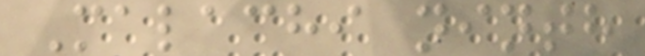Malachi ninth
